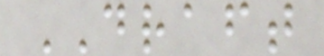DRAFT
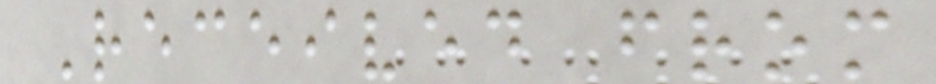Received from
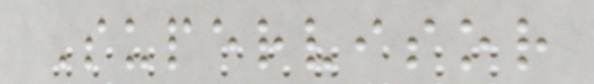Supervisor
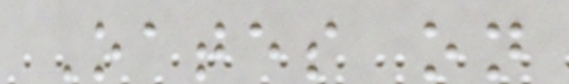Oates on
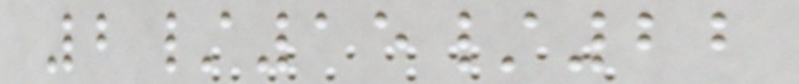2/15/22
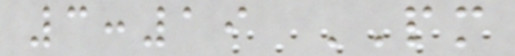3:19 PM
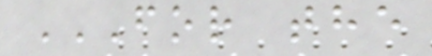FOR THE
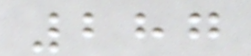287
